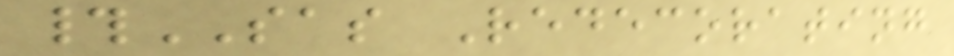#SAS Redecorating
